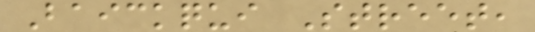Baickqui Street,
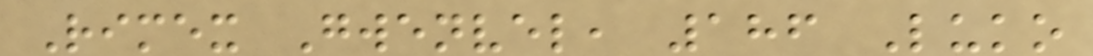Rimex Gwenvel, 186 Luko
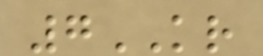7KR
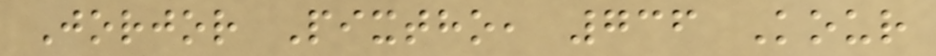Jorjor Pixtho, 736 Kour
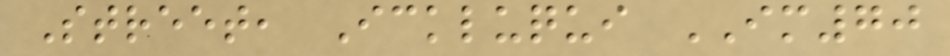Street, Ickluqui IM70
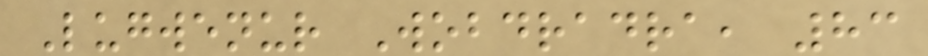Lugwenur Wobdradra, 83
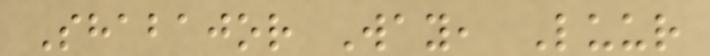Shabajor Way, Luur
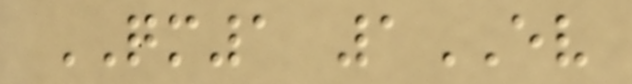QM1 1EV
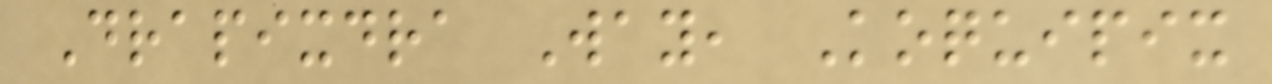Drapixdra Way, Koquipix
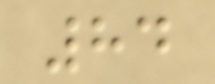84
